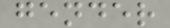gender
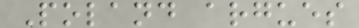Poland argues
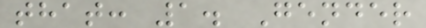that: 1. Gender
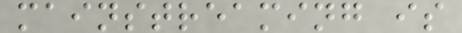mainstreaming is
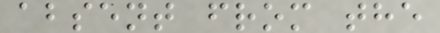absent from the
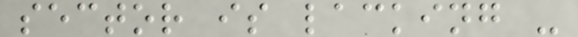sector is lacking -
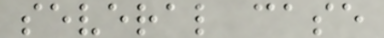several case
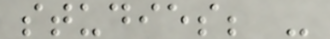studies; -
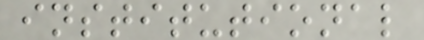institutional
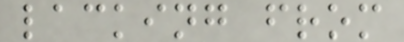lacking from
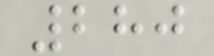280
